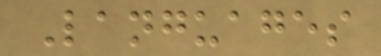Languages
